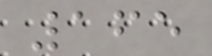165
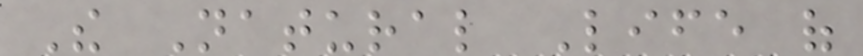The Natural Life of
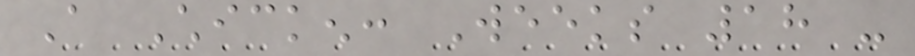A Chicken: Weeks 18 -
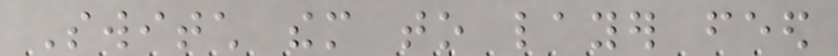Switch them to layer feed
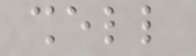shell
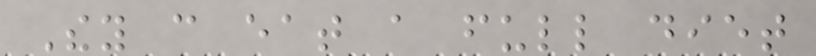They can eat a full diet
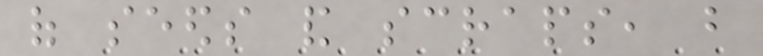of seeds and scraps, but
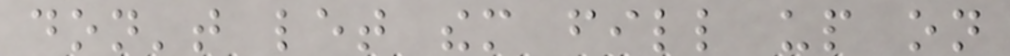don't let them fill up on
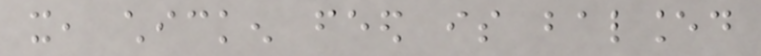it, chicken feed is balanced
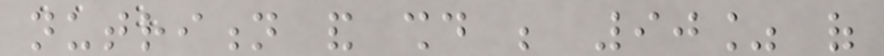nutrition and should be 90% of
